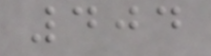404
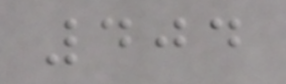404
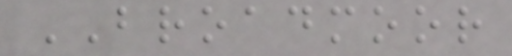BROADMOOR
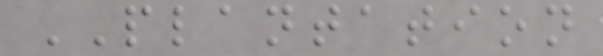PLANTATION
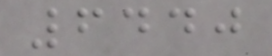6440
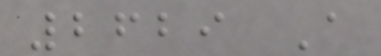2629 A
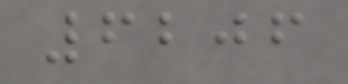6206
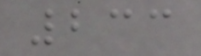233
